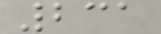231
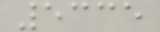5335
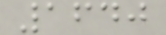1640
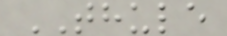THULE
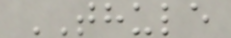THULE
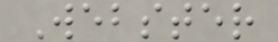Webster
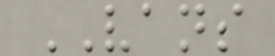VANS
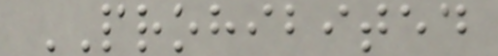PROHIBITED
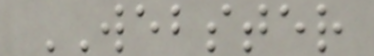WEBSTER
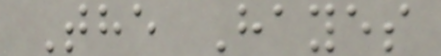The Hayes
